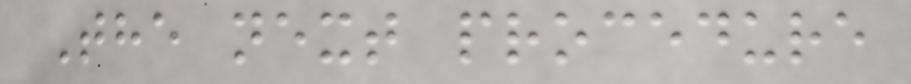The next procedure
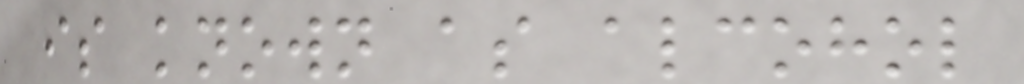is known as alcohol
